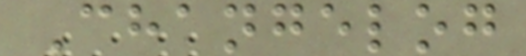Changelog
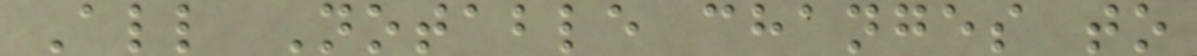All Notable changes to
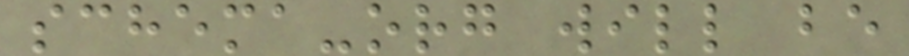schema-org will be
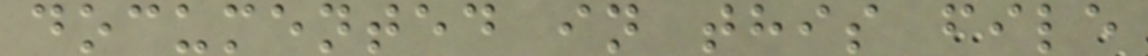documented in this file
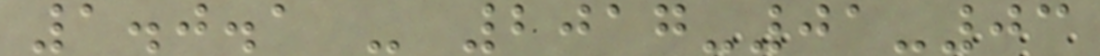1.0.1 - 2017-01-03
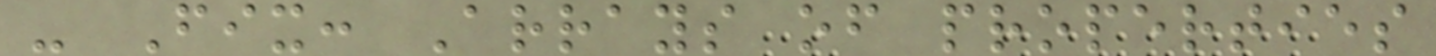- Fix: Arrays of properties
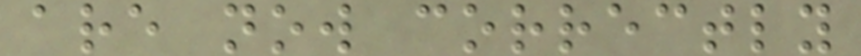are now correctly
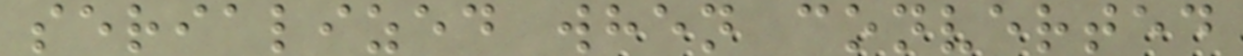serialized when converted
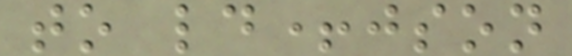to ld+json
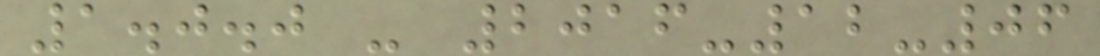1.0.0 - 2016-12-06
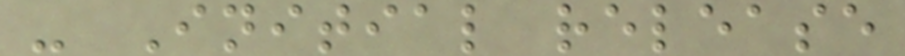- Initial release
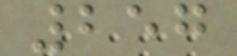257
